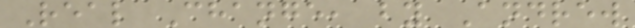Real Change, by Andrew
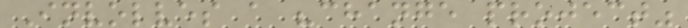Involves a "change project"
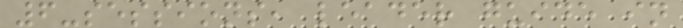6-sessions, leader guide in
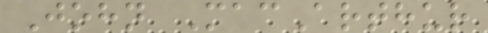John MacArthur
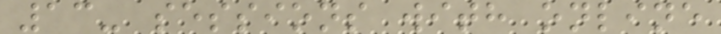13- sessions with online
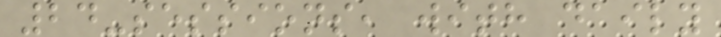24-sessions, with daily
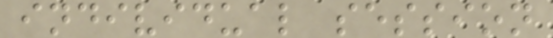individual session
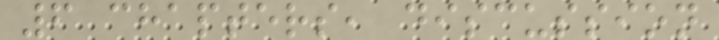6 chapters, discussion
